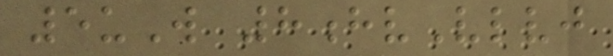5uW 8hvVlvj
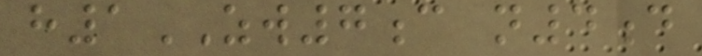h1ZW7c n4d
